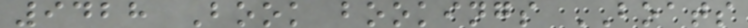9428 Book bookings BOATS
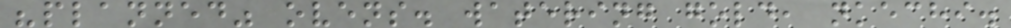"planned" ovens. watering gold, nkechi.
